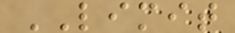LIMIT
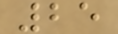25
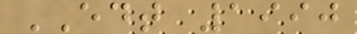EDT 1990
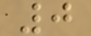0
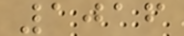1016
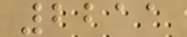2211
